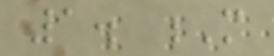1. M
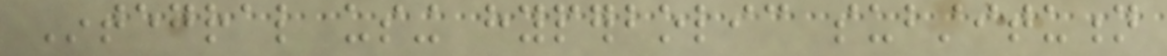Integral using hyperbolic substitution
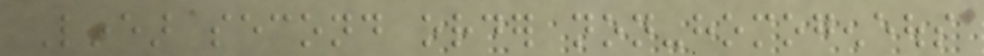Linear second order non-homogeneous
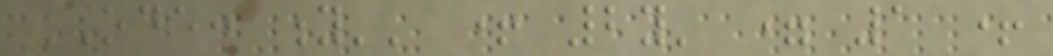ODE: y'' + 2y' = 1 +
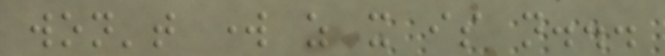won't work as it is not...
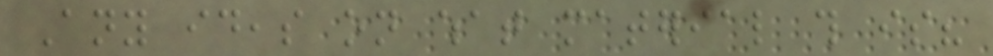Any ideas on what material this is?
